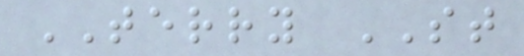TERRY ST
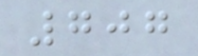707
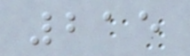215
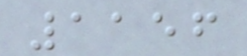1156
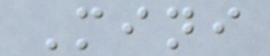Mini
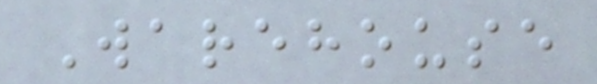Warehouse
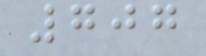707
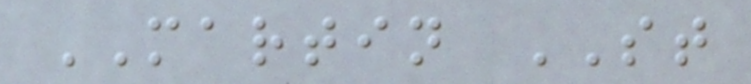MARTIN ST
